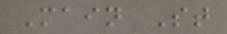Main St
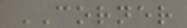CORNER
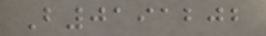B0191202
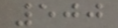500
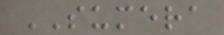SUMERA
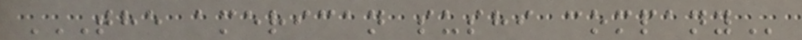THE AMERICAN SUSHI COMPANY
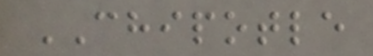CHIPOTLE
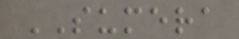SUMERA
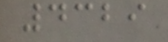4329
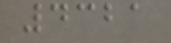4321
